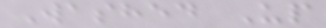Washed Up
